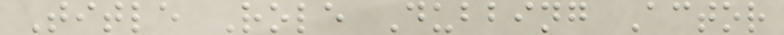Title Role Dubbing Actor
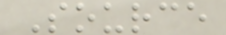Source
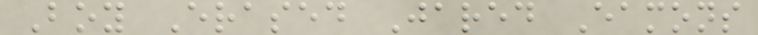Boy Erased Jared Eamons
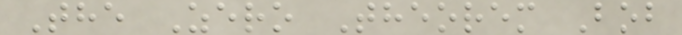The Zero Theorem Bob
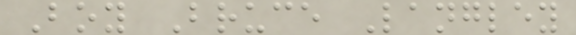Boy Bruce Langley
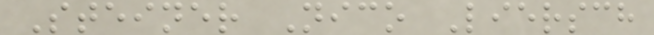Steiner Nico Liersch
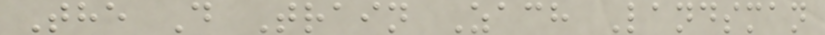The D Train Zach Landsman
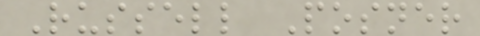Russell Posner
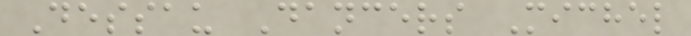Dessau Dancers Michel
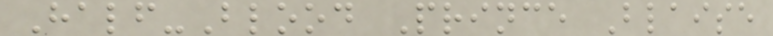Half-Blood Prince Blaise
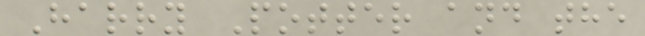Harry Potter and the
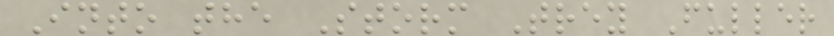Into the Storm Trey Fuller
